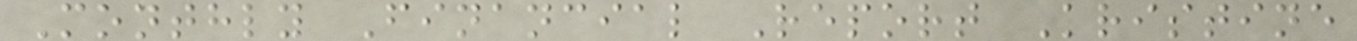Monthly Financial Report Kristine
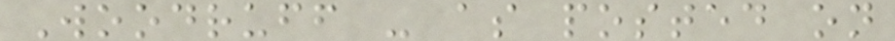Woodruff - as posted on
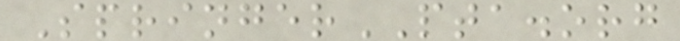SpringerPTA.org
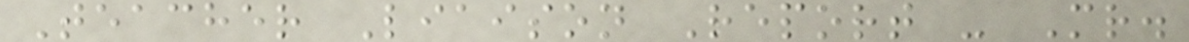Teacher Liaison Report - Mr.
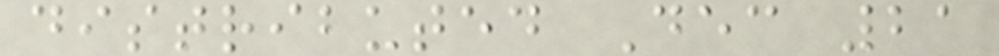distributed Dec 21
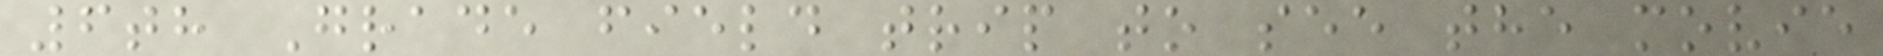6th Grade field trip to see the movie
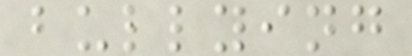bullying
